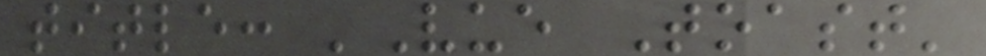title: 'Vue Toast'
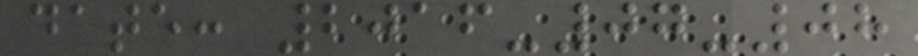date: 2016-07-08
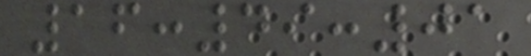16:49:01
